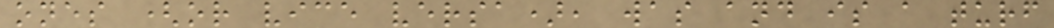ones (or vice versa), was and is a turf
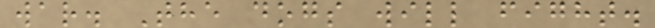war. The dogs will fight.
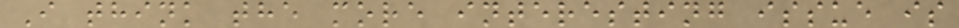I think the more interesting issue is
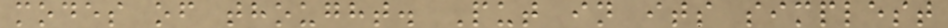modes of thought. Put in its simplest
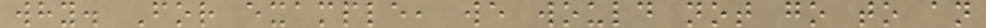why. For example, we would not go to an
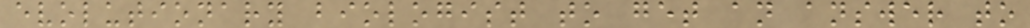evolutionary biologist to get an answer to
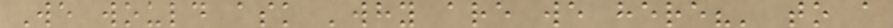We would ask 'why are we here?' to a
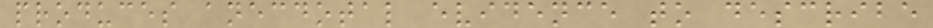produces anecdotal evidence to describe
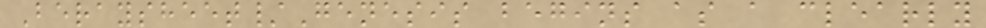Beraysheet/Genesis begins as a clearly
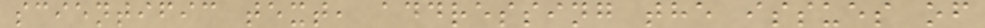scientific text, addressing the issues of
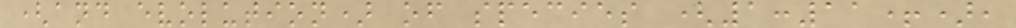(and evolution) of species (1:11+),
